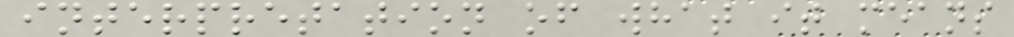interpretation of what it means
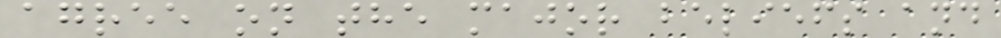agree on the major beliefs and
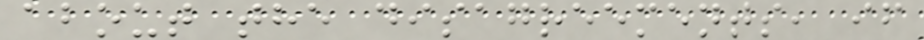about the disagreements, if
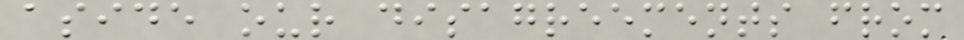aside our disagreements from
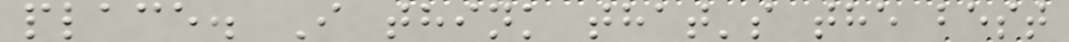place. I think that's the best
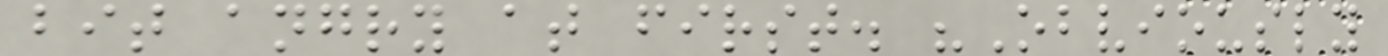bit angry at first. "Obviously
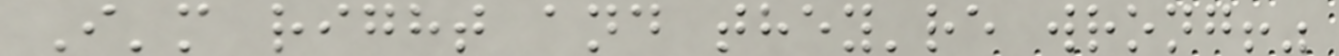I'm right and they're wrong!"
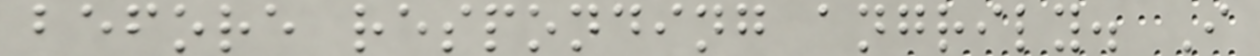before responding angrily. I
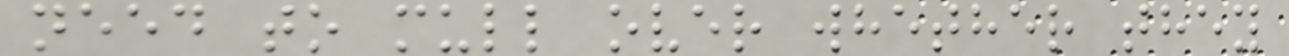need to mull over whether they
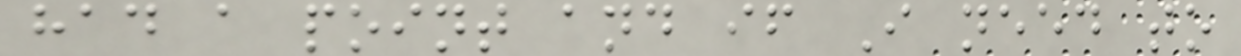had a point and if I need to
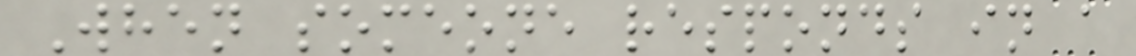When someone responds in a
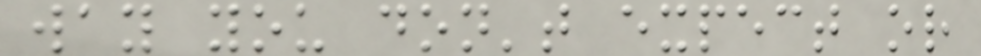way you don't expect or
